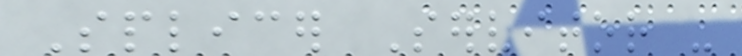Splicer Servitor -
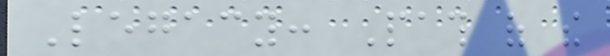Legacy: Path of the
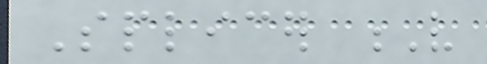Splicer V
